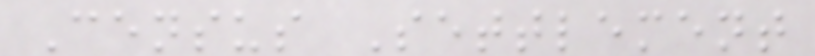Census Settlement
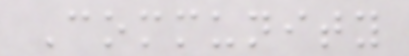Community
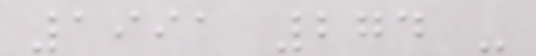1991 274 -
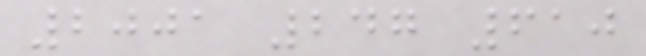2001 247 610
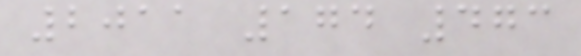2011 174 473
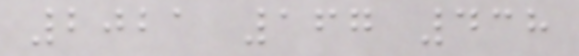2021 167 438
